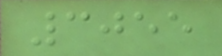3055
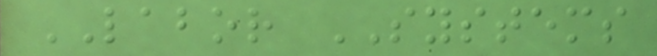LABOR SYSTEMS
